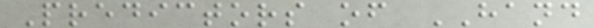Predictors of HAND
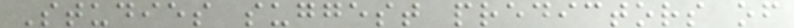Studies suggest predictors of
